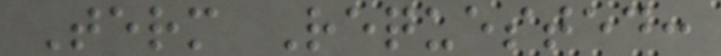Term Requested:
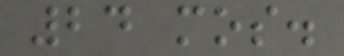24 mos.
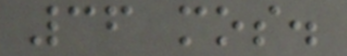36 mos.
